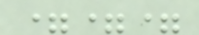===
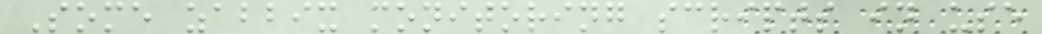Some zabbix monitoring scripts in use
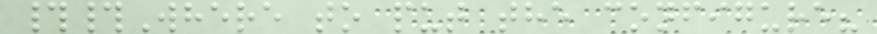##Where to put the configure?
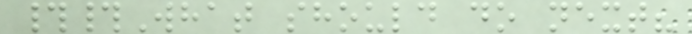##What should do next?
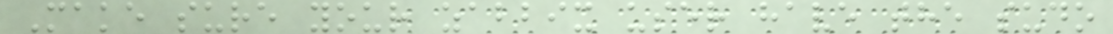Make sure your zabbix user have the sudo
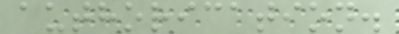authorication.
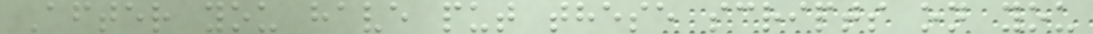After you have put these scripts on you
